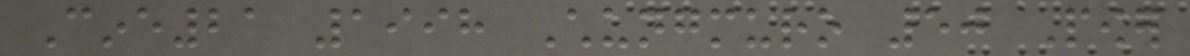Cine21 1998 Chungmuro 50 Power
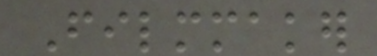Filmmaker
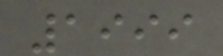1999
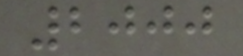2000
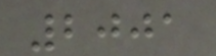2001
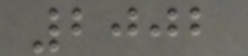2002
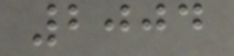2004
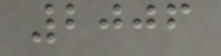2006
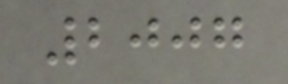2007
